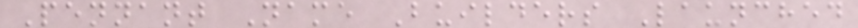Pennant Name Builders Launched
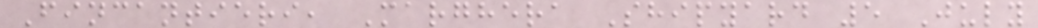Fincantieri, Marghera Shipyard 5 July
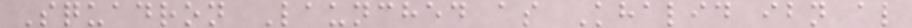Squadron Launched as Khalid ibn al
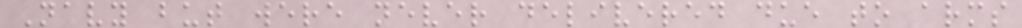Navy but were never delivered due to arms
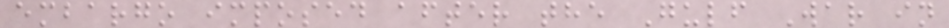embargo imposed after the Gulf War in
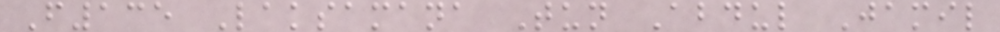F135 Laksamana Tun Abdul Jamil
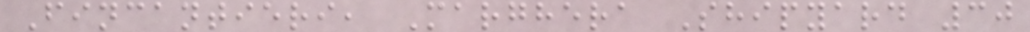Fincantieri, Marghera Shipyard 30
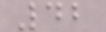42
